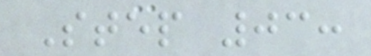Step 03:
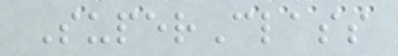SuperClass
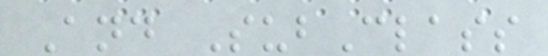And SubClass
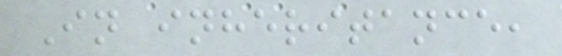In inheritance,
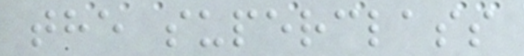the superclass
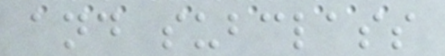and subclass
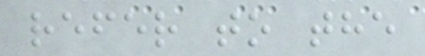refer to the
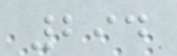294
